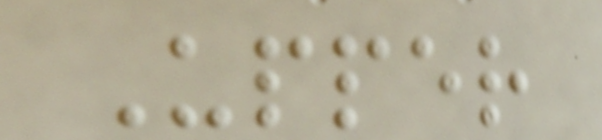Upper
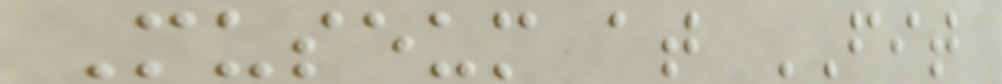Museum at FIT
